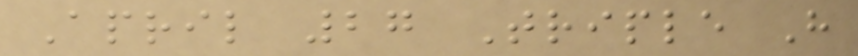April 27 Triple H
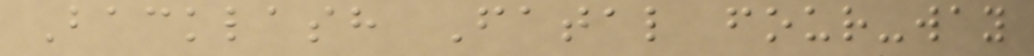Backlash Fatal four-way
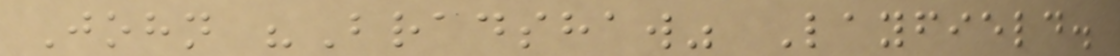John "Bradshaw" Layfield.
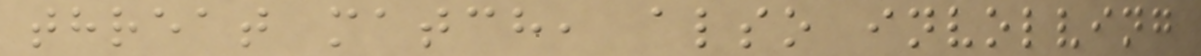threat match, also involving
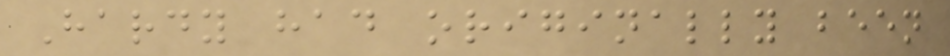Hardy had originally been
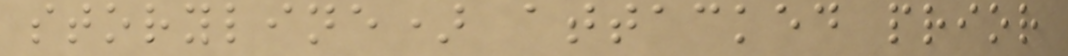storyline) attacked prior
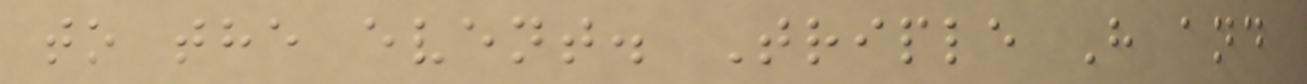to the event. Triple H and
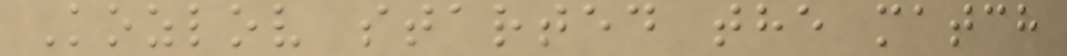Kozlov started the match
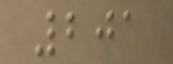201
